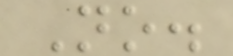No.
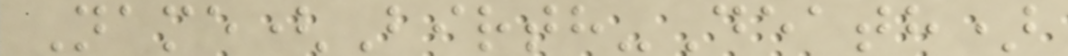Name(Birth-Death)
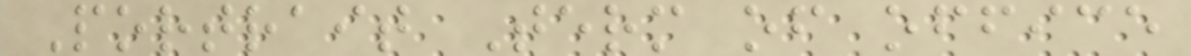Portrait Term of office
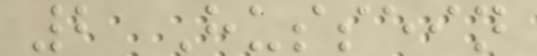2 Hussein
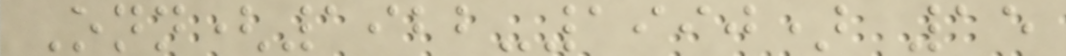Onn(1922-1990) 15
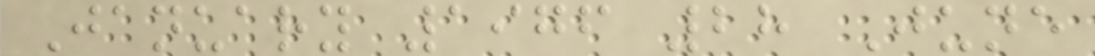January 1976 28 June
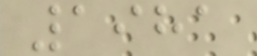1981
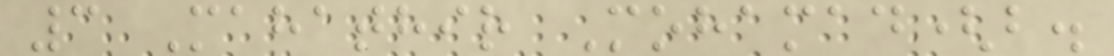3 Mahathir Mohamad(b.
